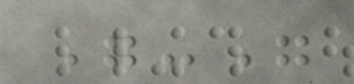"-"
